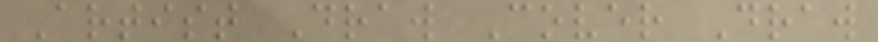Artist Draw Cover Draw
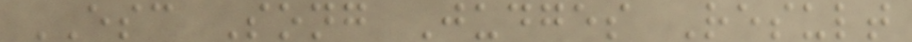ESC Song Judges Result
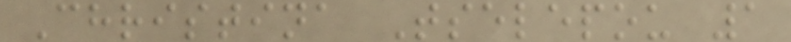Christina Tselepou 1
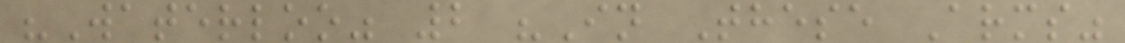"Waterloo" 2 "In These Arms"
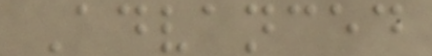Advanced
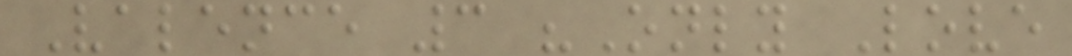Valence 3 "Only Love
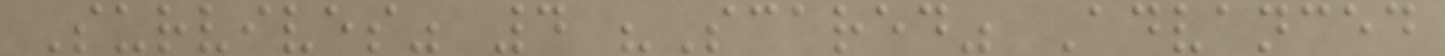Survives" 4 "Scared" Advanced
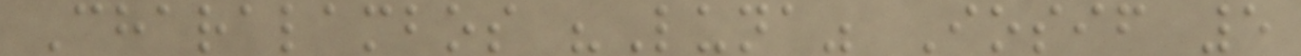Charalambos "Luna" Iosif 5
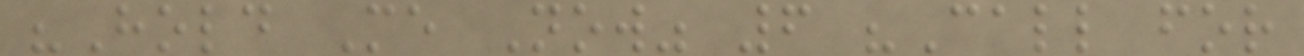"Hold Me Now" 6 "Call for
